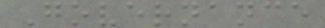Governance
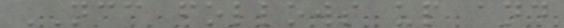NCC follows up and
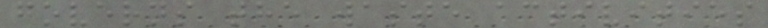governs the waste activities
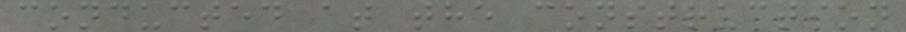conducted at the construction
